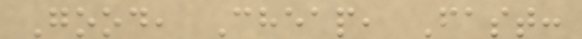Good, Cheap, Fast:
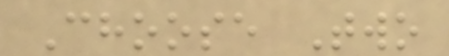Choose Two
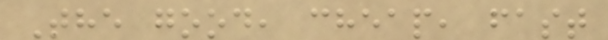The good, cheap, fast
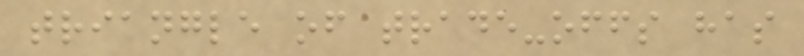triangle of trade-offs has
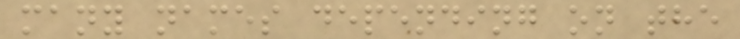many names depending on the
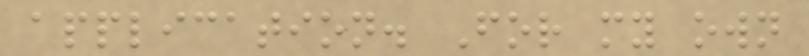application. For my own
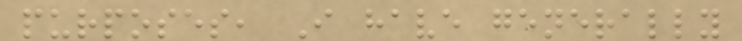purposes, I have generally
